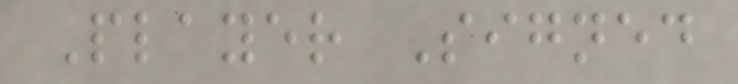Player Signed
